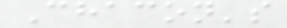Chacon's
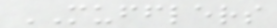MUFFLERS
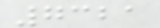7321
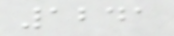1241
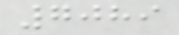7089
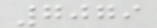7079
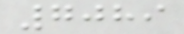7089
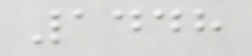1448
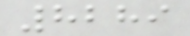8289
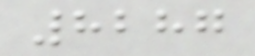8287
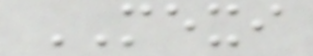MEXI
